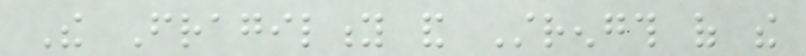The Fragility and Strength of the
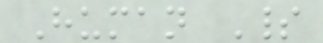Human Spirit
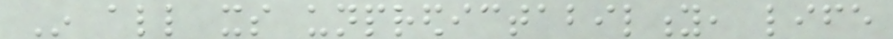In all its unpredictability, life
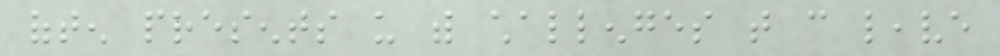often presents us with challenges that can leave
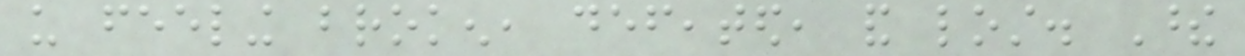us feeling broken, defeated, and lost. These
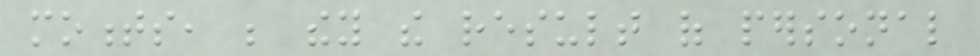moments, be they the result of personal
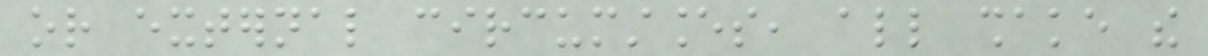or external circumstances, all shake the
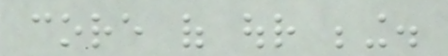core of our being.
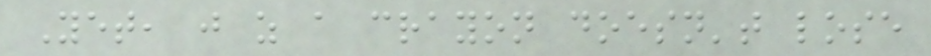Yet, just as a crayon doesn't lose
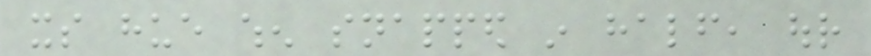its hue when snapped in half, our
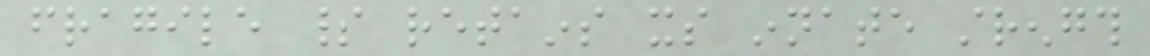fragile spirit retains its innate strength
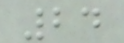24
